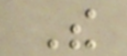The
